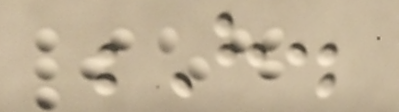H.
